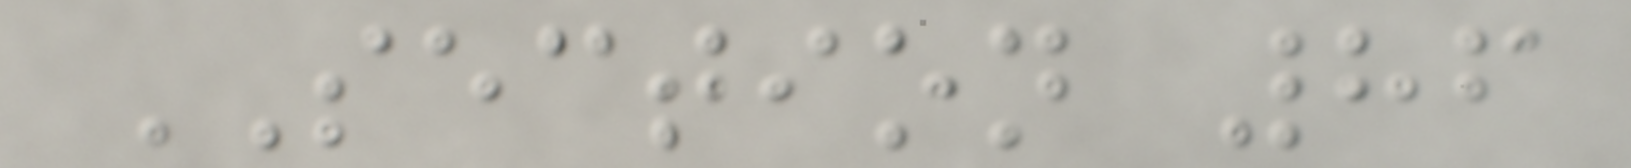SECTION 86
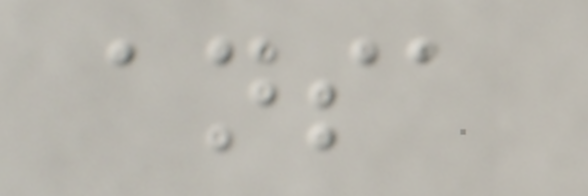ansa
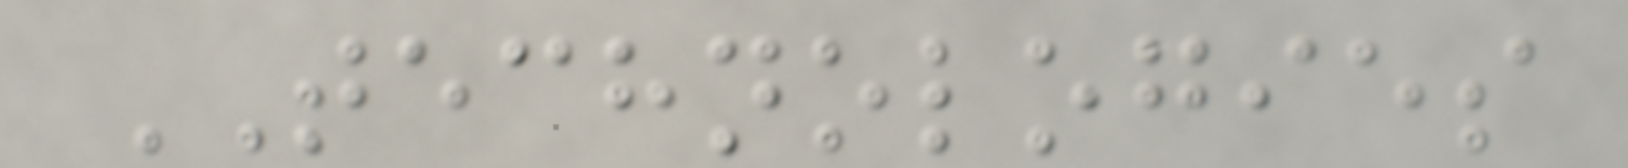TECHNOLOGIES
